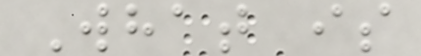What is
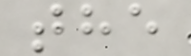the
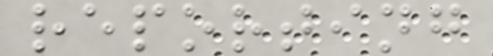reporting
